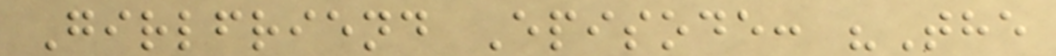Girlfriend Episode: "The
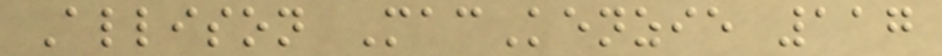Allison MacKenzie 117
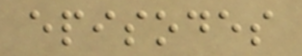episodes
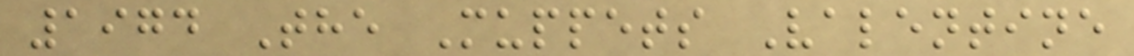1974 The Muppets Valentine
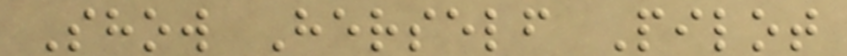Show Herself Pilot
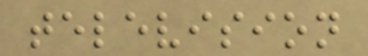television
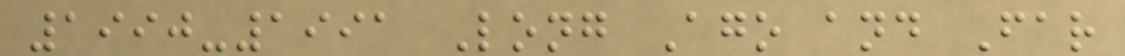1990-1991 Long Ago and Far
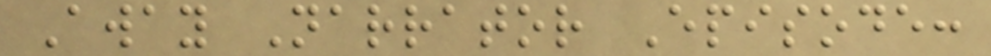Away Narrator Episode:
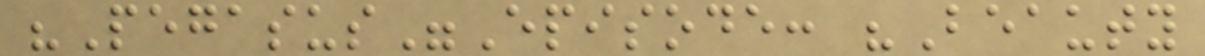"Pegasus"Episode: "Beauty
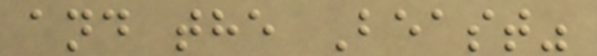and the Beast"
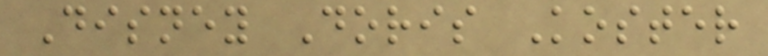Disney Doris Koster
